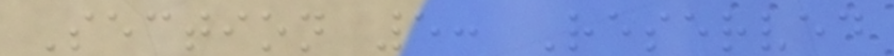Section 5: Reserved
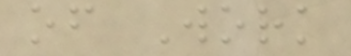of Work
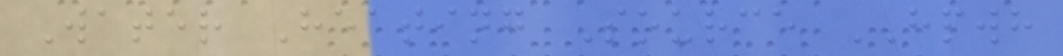Water Heating Source HPWH
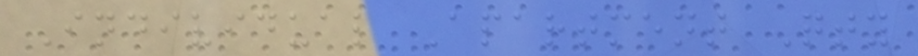Individual Apartment Qty
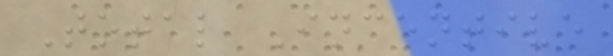Total Incentive
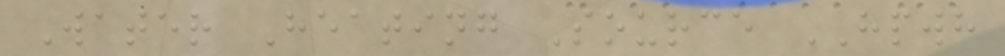Water Heating Source HPWH
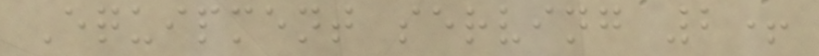Equipment serving 2+
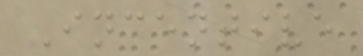Incentive
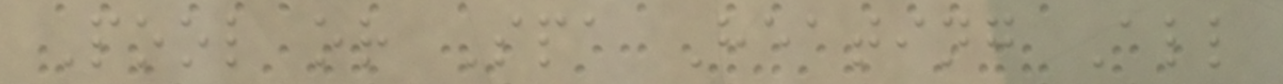Pool or Spa Heating All
